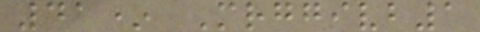41* Mrggivb1
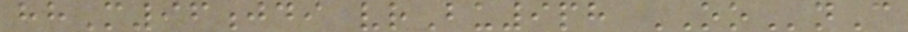hhM96jdi vrBu9ph OOnC
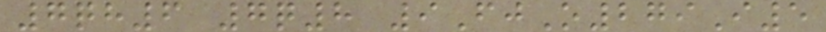7qh6 7q8 9FjO279I5
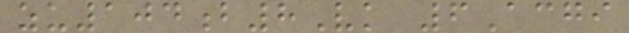zu104b8Vk 6Acgi
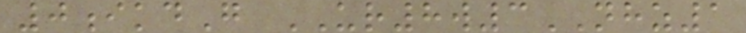0ikdG UR8w3NHZ1
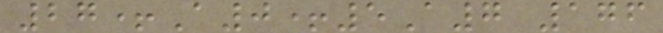27+A0+5A7 176
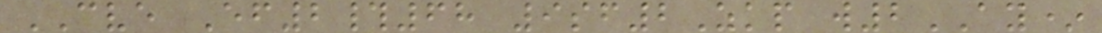CVE Ef2#68 9sf2Zkp w2AY*
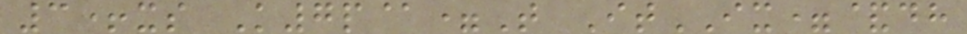3+xs K7p@=T ItIX=&dh
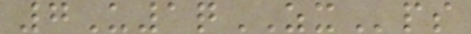7U1qZXps
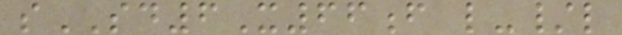sSD6X66f l-/l
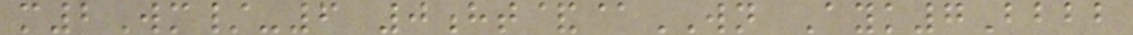m2Wm/-6 0ht&@WN Ayk7Bbbb
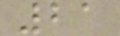21
